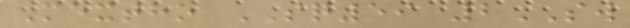Mextho SQ59 2SW
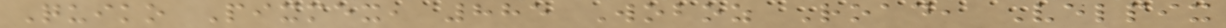Quiko Pixmex, 885 Woboz Road, Velpix
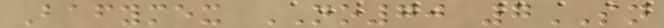Bafymex NO70 7SN
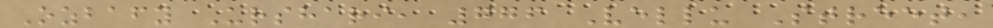Ozbafy Urshari, 776 Vellu Street,
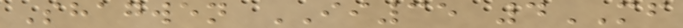Shagwen II35 4MF
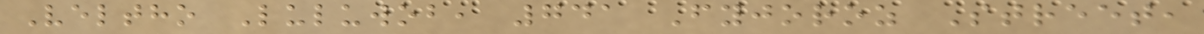Veltho Luluwob, 741 Fyjoroz Street,
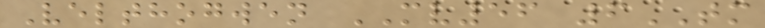Velthogwen MV56 6TM
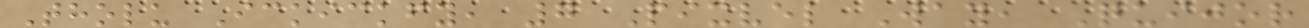Tholu Ickickfy, 7 Pixvel Way, Quijor
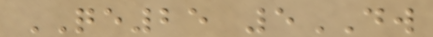QE25 5DW
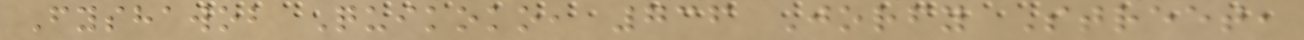Fyshawob Quikoko, 736 Jorfy Street,
